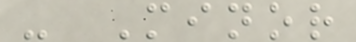- Minor
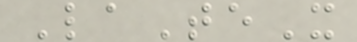LaTeX
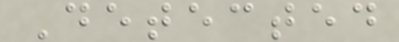Detected
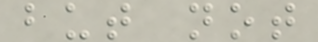but not
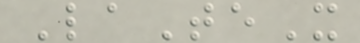LaTeX
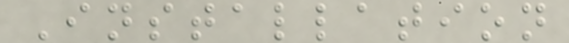Installation
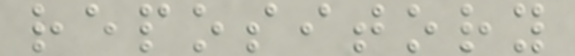repository
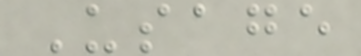Usage
